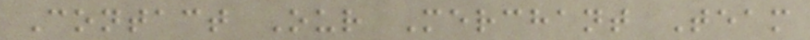Contact Our Merchant Team
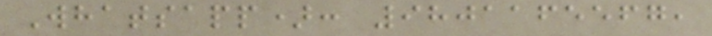Whatsapp): 9801165567,
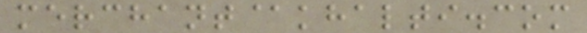merchant@khalti.com
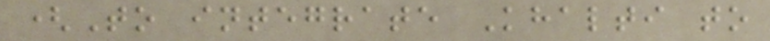(To integrate Khalti to
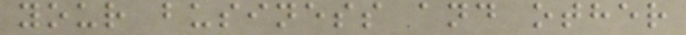your business and other
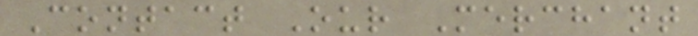Contact Our Merchant
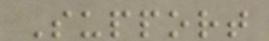Support
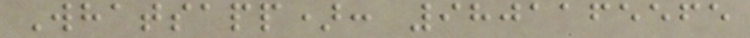Whatsapp): 9801165565
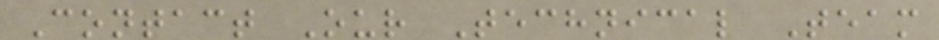Contact Our Technical Team
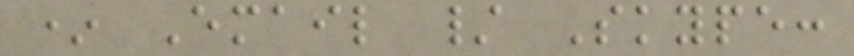* Email / Skype:
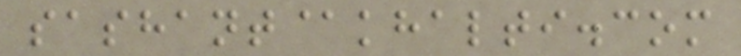sashant@khalti.com
